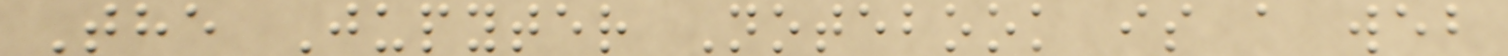The Jupyter Notebook is a web
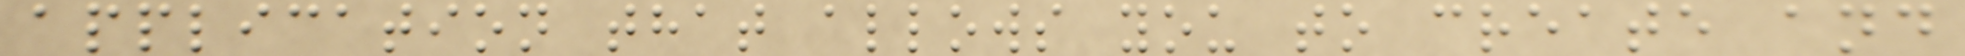application that allows you to create and
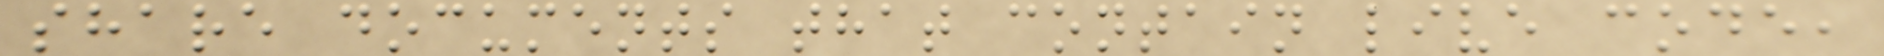share documents that contain live code,
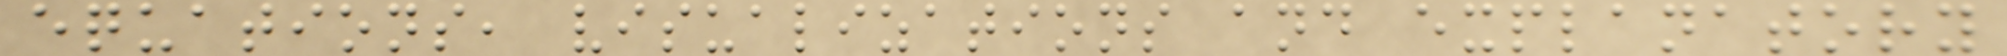equations, visualizations and explanatory
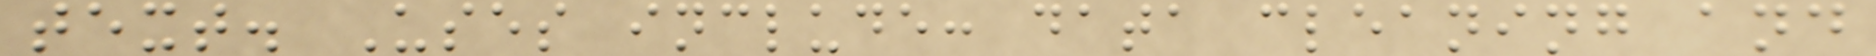text. Uses include: data cleaning and
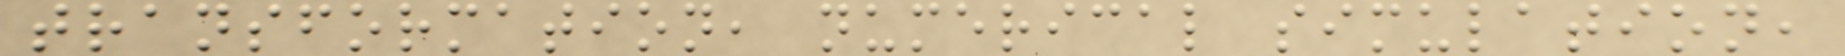transformation, numerical simulation,
